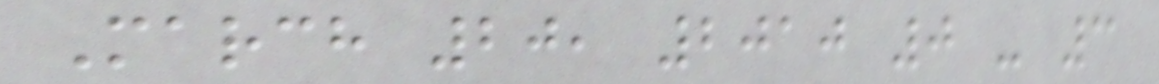March 20, 2010 0 - 3
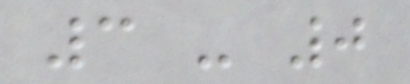3 - 0
